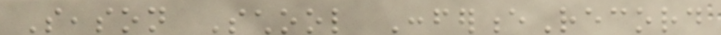Season School ConferenceRecord
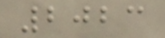2023
